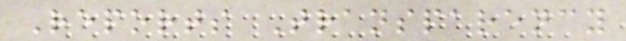Reports Transparency
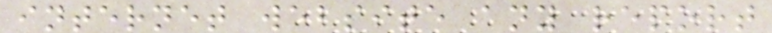internet website any report
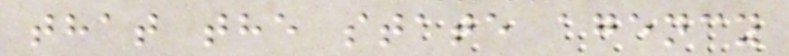that the state agency
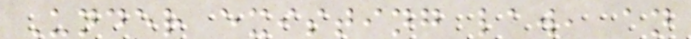Under existing law, an
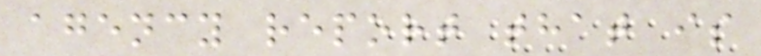agency report that is
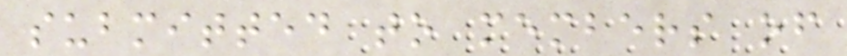submitted to members of
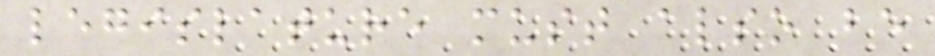legislature must also be
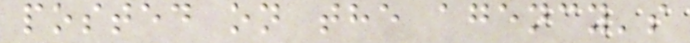posted on the agency's
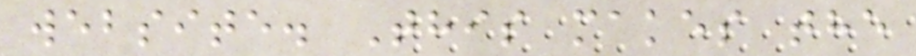website. This makes the
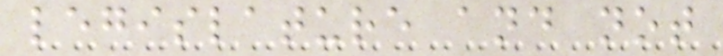legislature and not
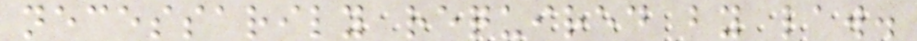necessarily required by law.
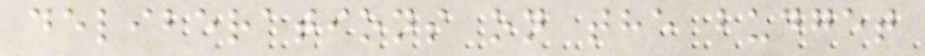deliberations on the budget
